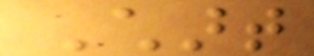Chart
